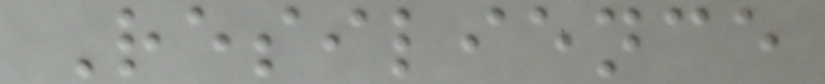Resilience
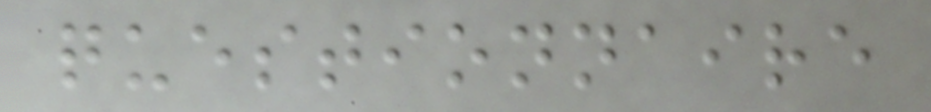questionnaire
